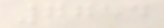7754
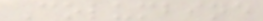Columbine
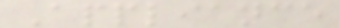Appliance
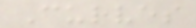Curves
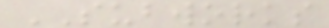SUBWORKS
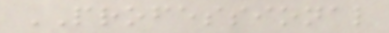PROFESSIONAL
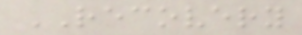RECOVERY
